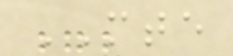MTE
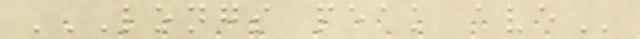LONGS PEAK AVE
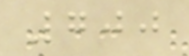700
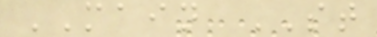MAIN ST
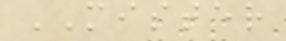MISTER
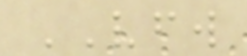VFW
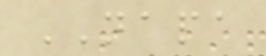NAPA
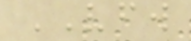VFW
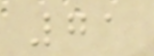71
